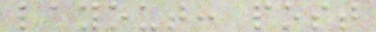layout: post
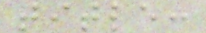title:
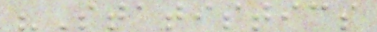"Statistics
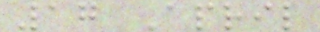17 April
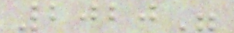2020"
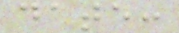date:
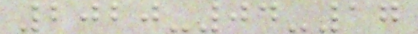2020-04-17
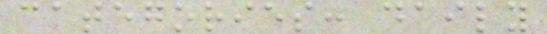categories: daily
